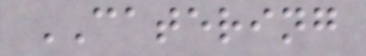CATERING
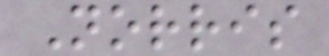Norris
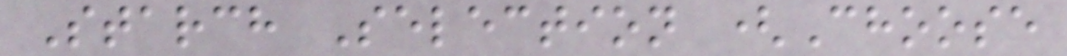Starch Selection (Choose
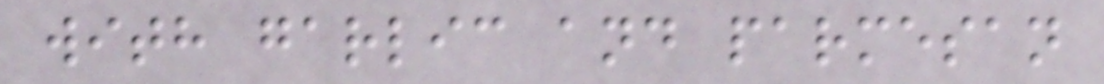with garlic and parmesan
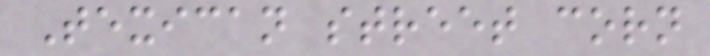Texican street corn
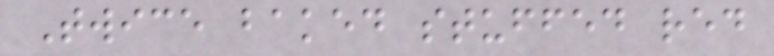Twice baked stuffed red
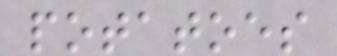potatoes
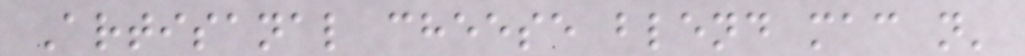Artisanal cheese blend mac n'
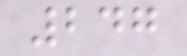247
